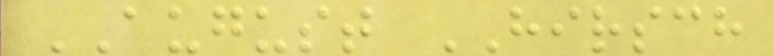AUGUST HIRSCH
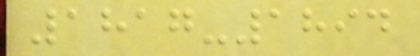1817-1894
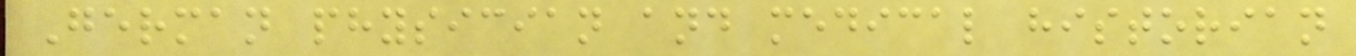German physician and medical historian
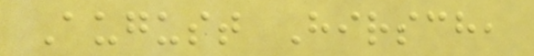August Hirsch,
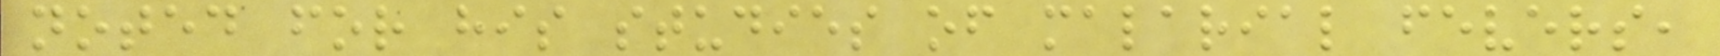noted for his studies of malarial fevers,
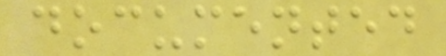documented
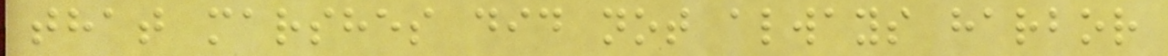that marshes did not always harbor
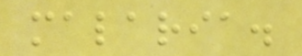malaria.
